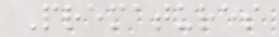Prematures
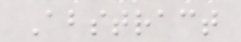Abstract
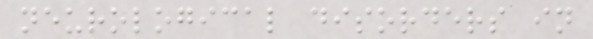neurological disorders in
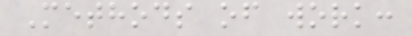Methods of work:
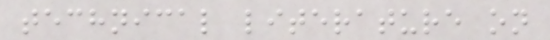technical literature on
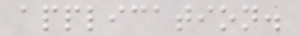application.
